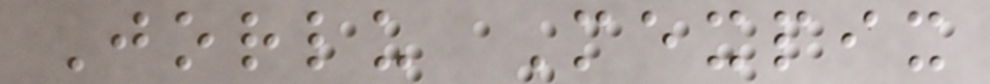Jorlu Mexpix
